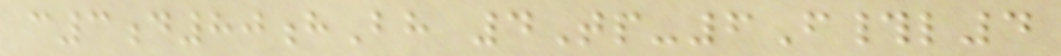c3d80hBh 4Tp-6F#l4
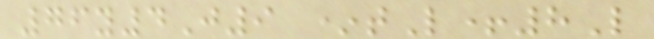76y4J9 *tL+8L
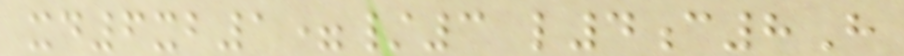xd6xb1=/3 l4c8H
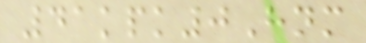41kpk0Hnm
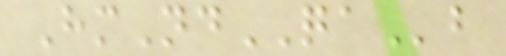HmNdQAb
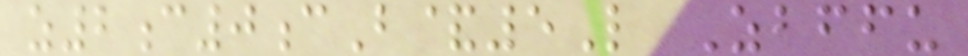z2c0cB&5L Zbffu
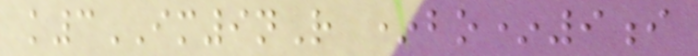k3IM9nR *bo*9i
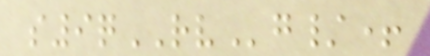s9qRVg/+
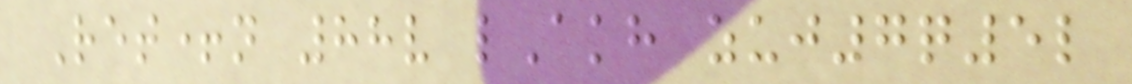Ret+n 88v lAkh zuj7q5l
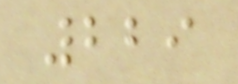229
